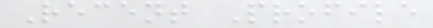Recent Profile
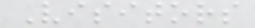Visitors
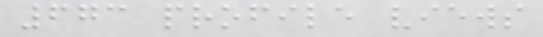673 profile views
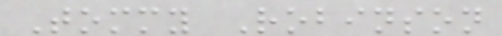Tommy Robinson
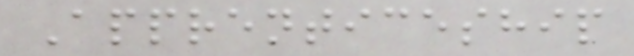Apprenticeship
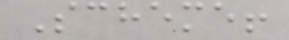Scheme!
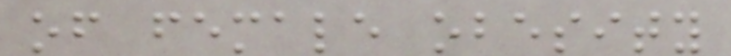of female obesity
